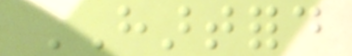HARTFORD
